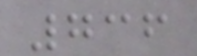736
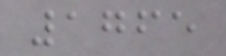1765
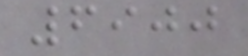6900
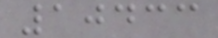10433
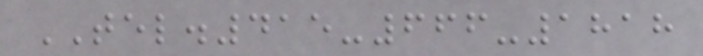TEL.415-666-1818
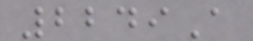2249A
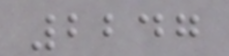2247
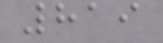819
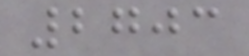2703
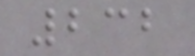232
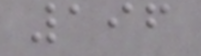196
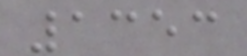1353
